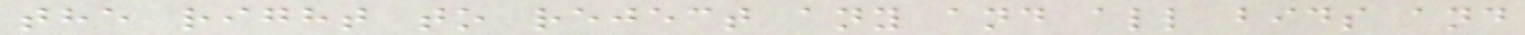the right to reject any and all bids and
